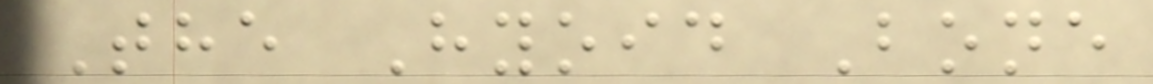The Hyoid Bone
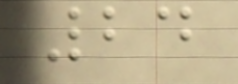24
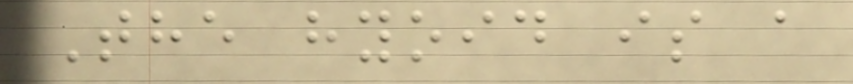The hyoid is a
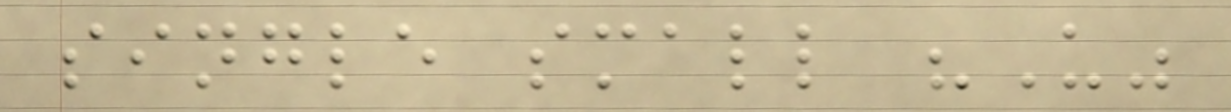single small "U"
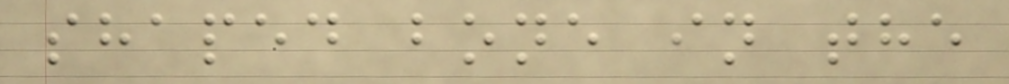shaped bone in the
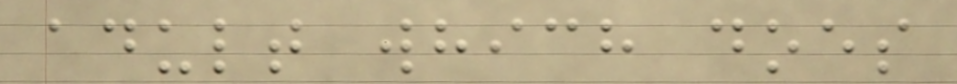adult which does
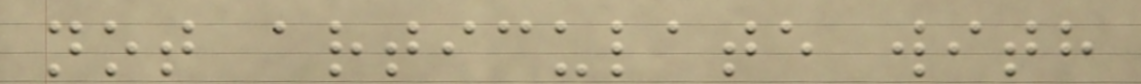not articulate with
